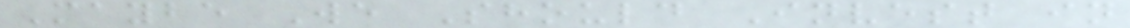Maybe We Should Invest in
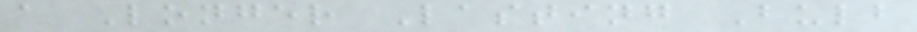a Longer Lasting Bulb
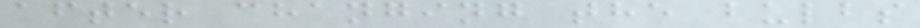after changing the bulbs
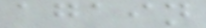again
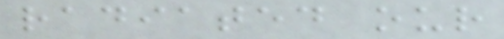radiated our
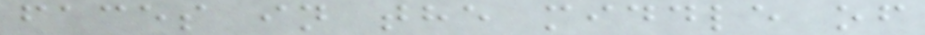faces in the middle of
